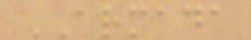ARMADA
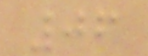06
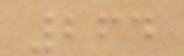264
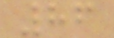86
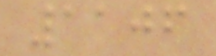1106
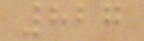827
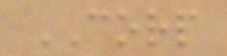CORP
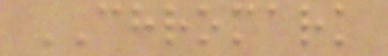CHROMARK
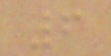6
